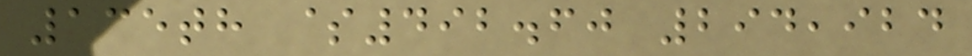135th $492.60 294,924
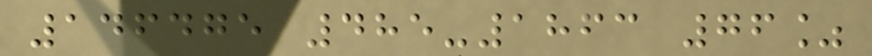146475 485-1863 76%
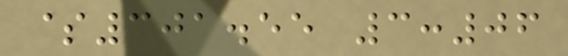$301.55 3:06
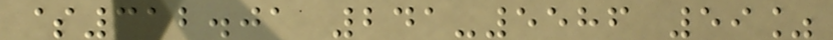$312.01 241-5586 59%
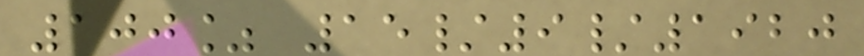100% 15/9/1920
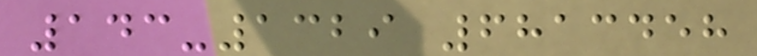143-1329 6813458
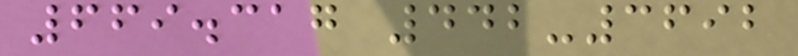669.317 442-3692
